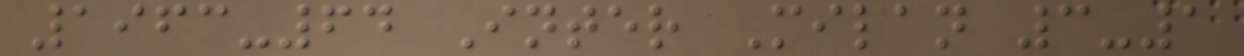1963-64 Inter Milan 3-1
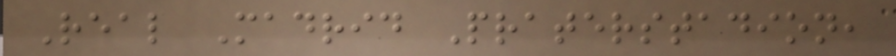Real Madrid Praterstadion,
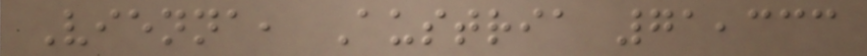Vienna, Austria 71,333
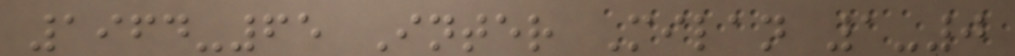1964-65 Inter Milan 1-0
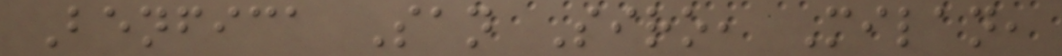Benfica San Siro, Milan,
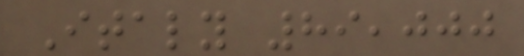Italy 89,000
